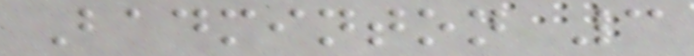Badminton 3
